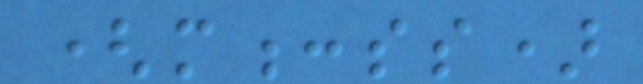(m:ss)
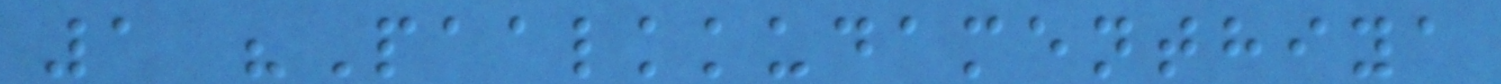1 "Paalkkudamenthiya
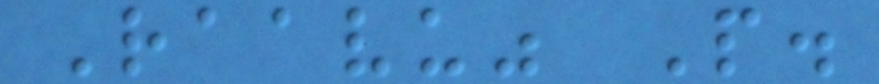Raavu" P.
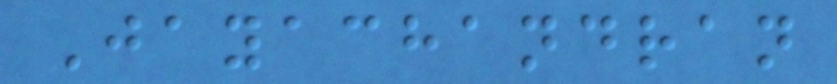Jayachandran
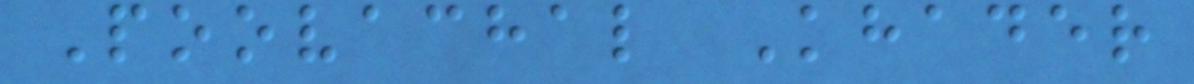Poovachal Khader
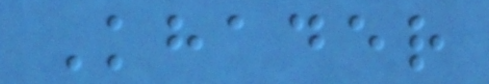Khader
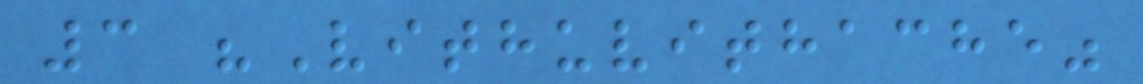3 "Vithuvithache"
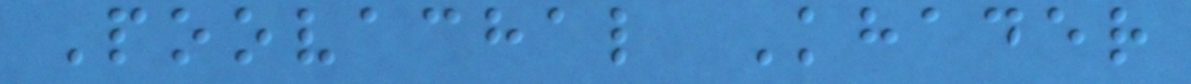Poovachal Khader
